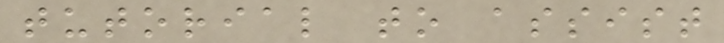tutorial to assist
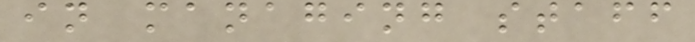in managing staff
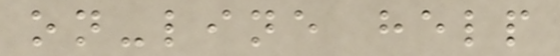on-line help
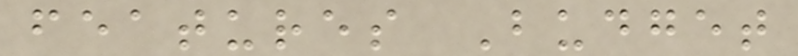features Budget
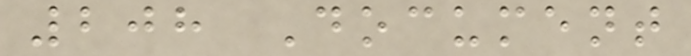208 Document
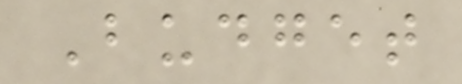Budget
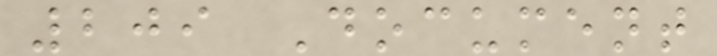209 Document
